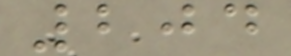204
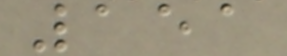151
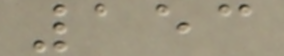153
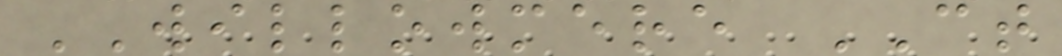WILLOWMERE CT
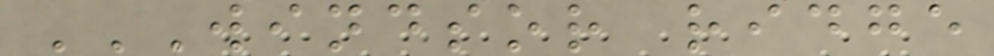WINDSOR RIDGE
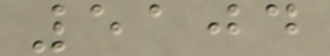5104
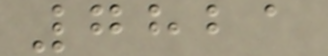7821
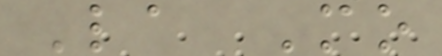La Mo
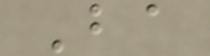Ba
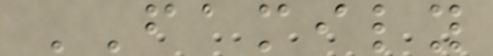FAMILY
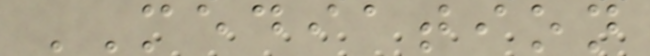MEDIATION
